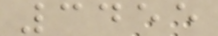3455
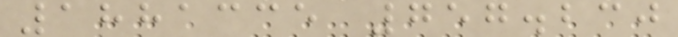1881335 757.230
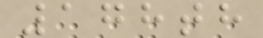178th
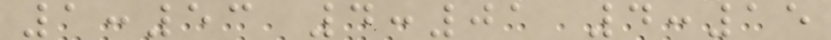1:53 4:01 4:15
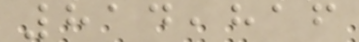814,816
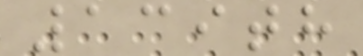139th
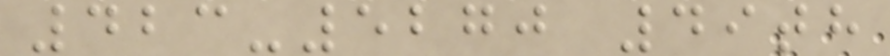423-5270 49th
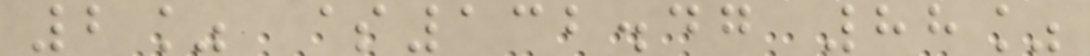2% $132.47 88%
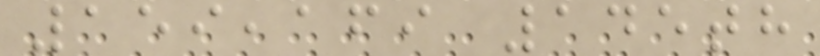159,169 145th
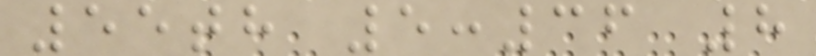55th 5:36 8
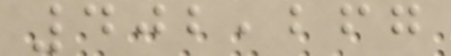402,267
